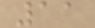11
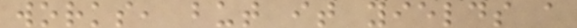works, but it yields a
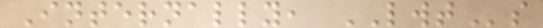Internally, LWTs
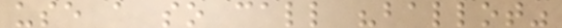use a so call "ballot"
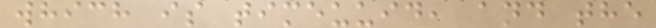which is timeuuid, and the
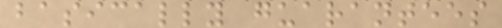basically guarantees
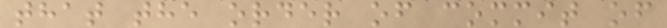that the order of commit of
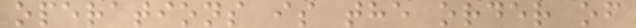operations is the order of
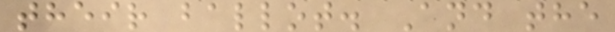their ballot. And the
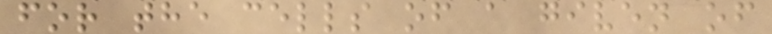for the cells of a given of
